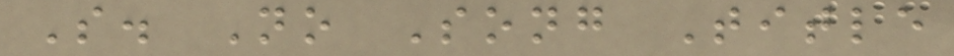S. No Song Title
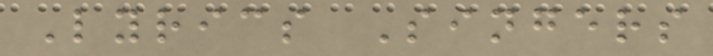Lyrics Singers
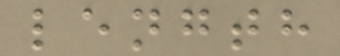length
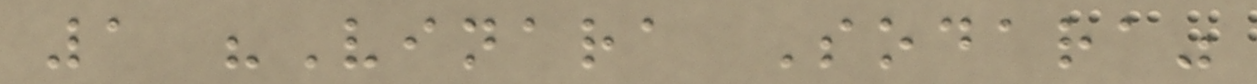1 "Vinara Sodara"
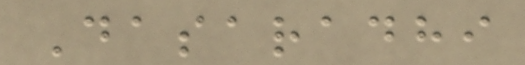Dasaradhi
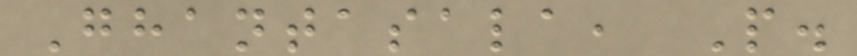Ghantasala, P.
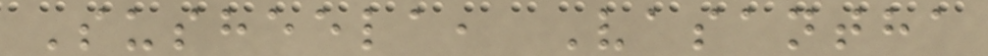Susheela, Vasantha
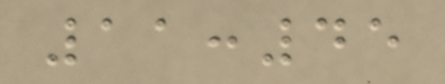11:45
